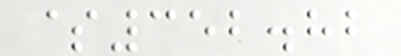$352.82
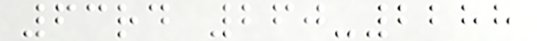63rd 260-2288
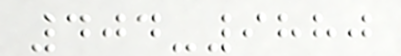404-9880
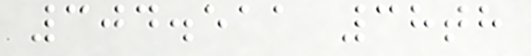304.511 38th
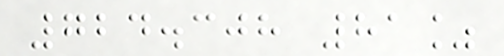724.308 81%
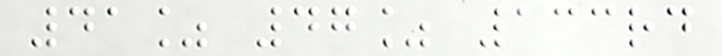41% 47% 133rd
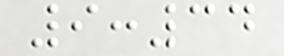9:34
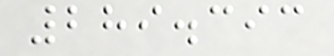289.393
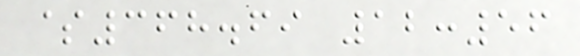$368.69 12:56
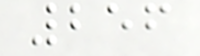256
